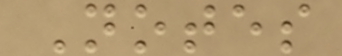Notes
